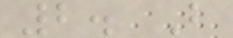2. B
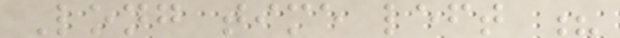Long time left ?
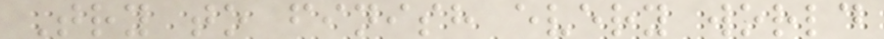Try to finish every world
